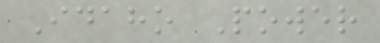Idaho Power
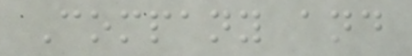Company and
